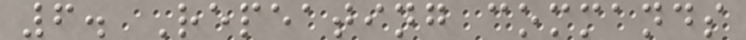6. Repeating commands
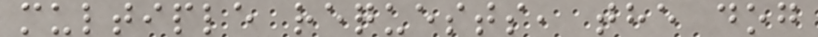multiple requests, the dog
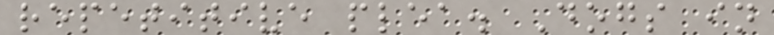repetitive plea. Dogs in
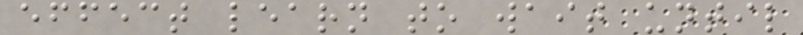effect learn to wait until
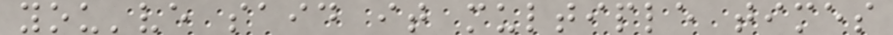you've said it multiple times
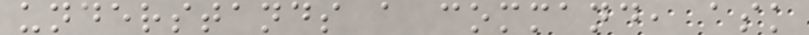understands a command, ask
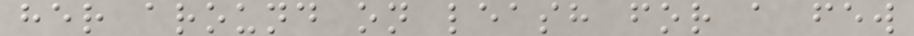her around on leash for a few
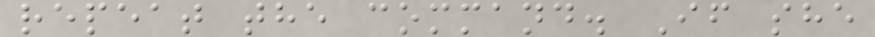repeat the command. If she
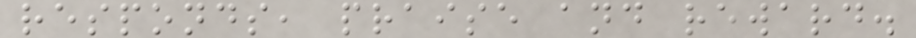responds, praise and reward.
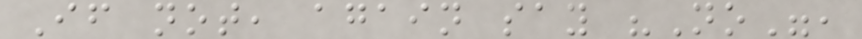If not, again say "No",
